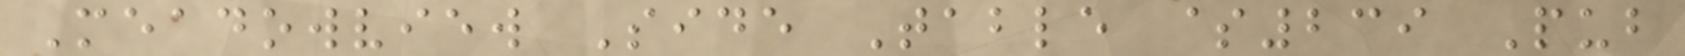Meadowview Side Table $239 Pub
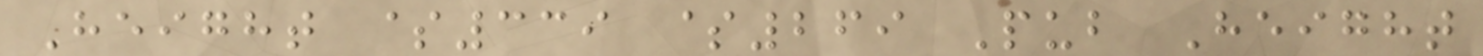Height $339 $269 Pub Height
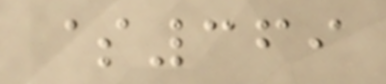$369
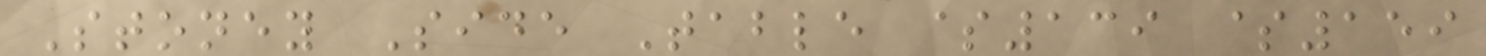Stoney Side Table $139 $159
